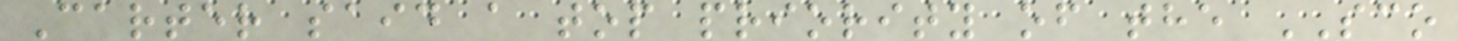Carter said a top priority of the SCO
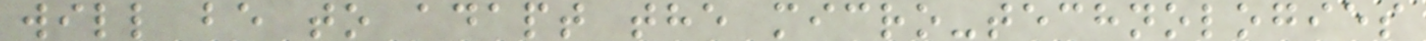will be to adapt the micro-technologies
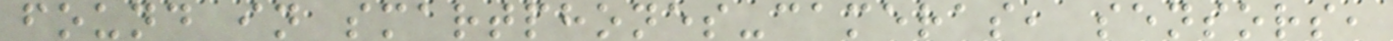found in smartphones-cameras, sensors,
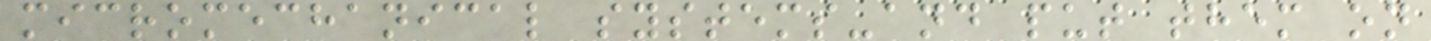micromechanical systems-and put them on
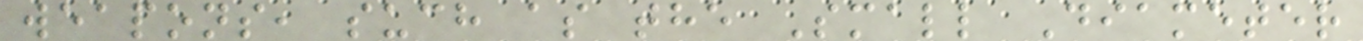weapons, such as the Small Diameter
